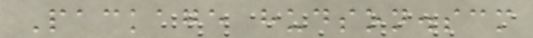Package hudson.scm
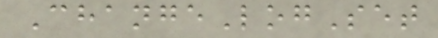ChangeLogSet
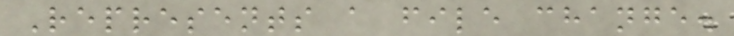Represents a file change.
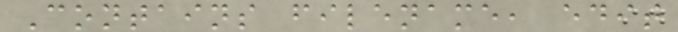Contains filename, edit
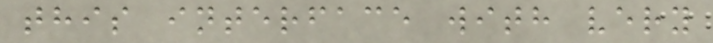this interface with very
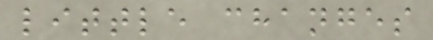little changes
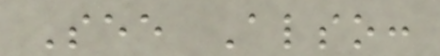See Also:
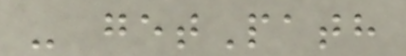- getPath
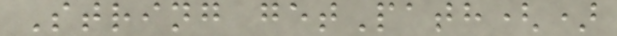String getPath()
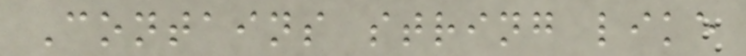Contains string like
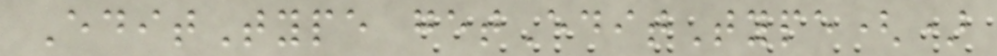EditType getEditType()
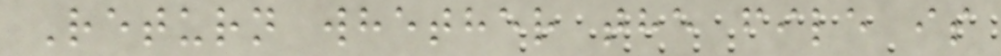Return whether the file is
